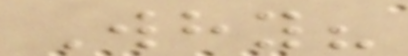Why?
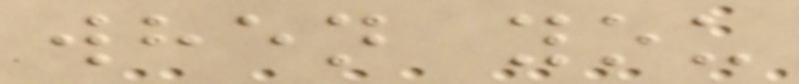when you
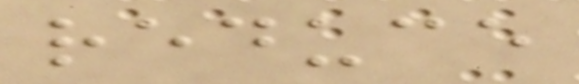reduce
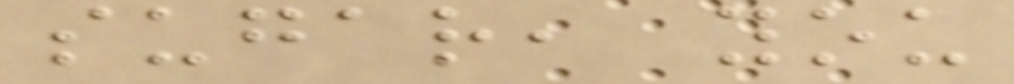sugar, you
